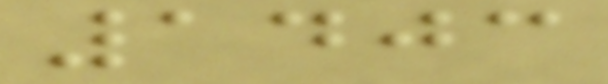1403
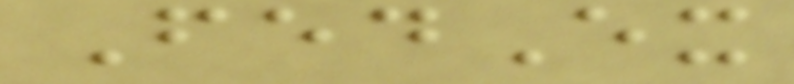FedEx
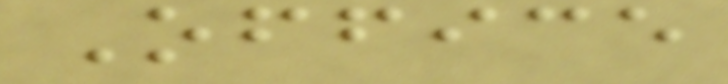Office
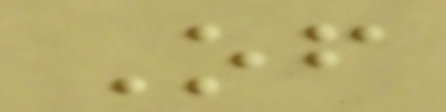Of
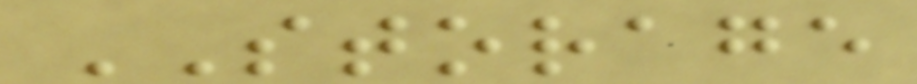STORAGE
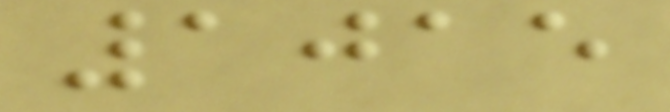1015
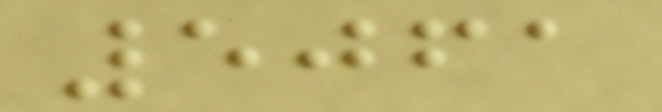5061
